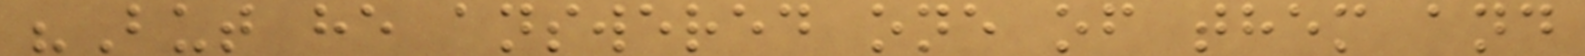"But he answered one of them and
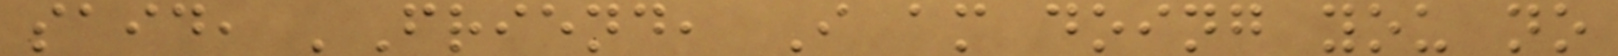said, 'Friend, I am doing you no
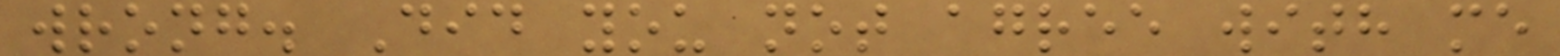wrong. Did you not agree with me
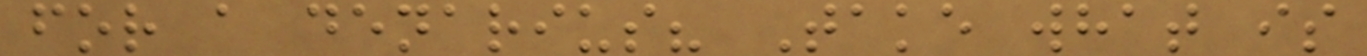for a denarius? Take what is
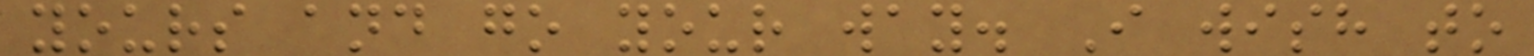yours and go your way. I wish to
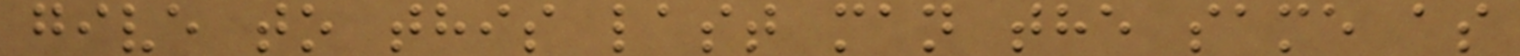give to this last man the same as
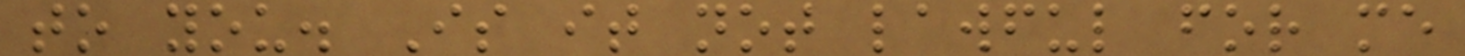to you. Is it not lawful for me
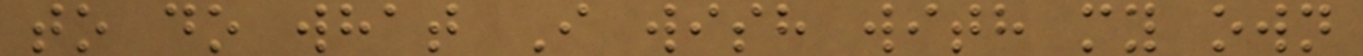to do what I wish with my own
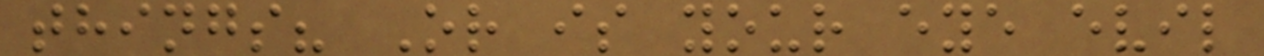things? Or is your eye evil
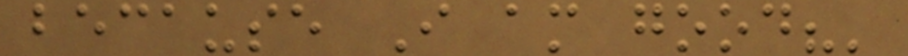because I am good?'
